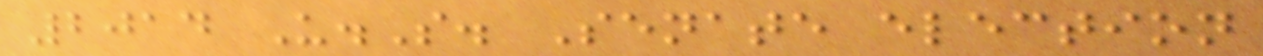2014 U.S. Senate election
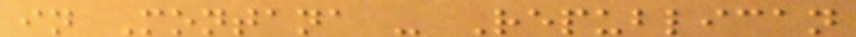in Montana - Republican
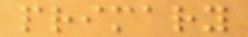primary
